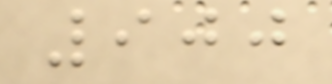900
